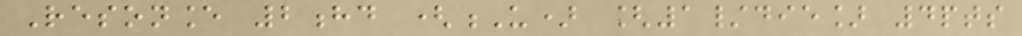Resonance 2hd (U) [1/die] 4pts
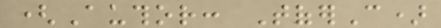(Author: ToferC)
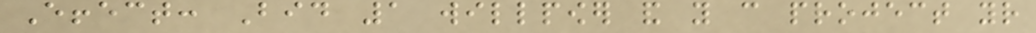Effect: Bid 1 willpower and you can project your
